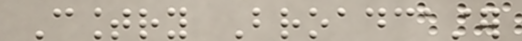Country Broadcaster
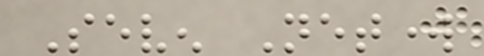Seven Network
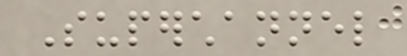Superchannel
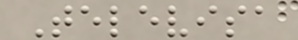Televisa
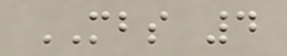MBS 4
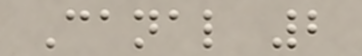Canal 2
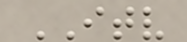ITV
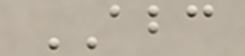ABC
